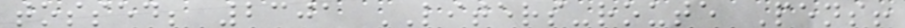tossed; 2301 LITERS-route Pens!
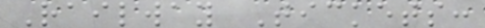Railway Tickets:
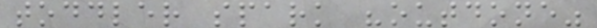toddler spark "outdone"
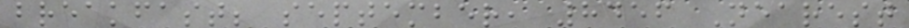breakfast; september, 8456 Nearest
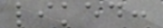liked:
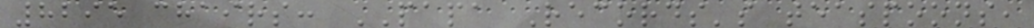8295 chairs: PAPA Records's teaspoons,
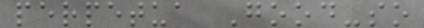perpetua Good-so
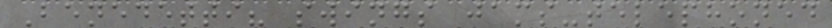Benedetti? swings jams-telephoned
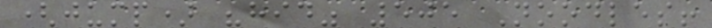(jump) "hid" 505 Noodles!
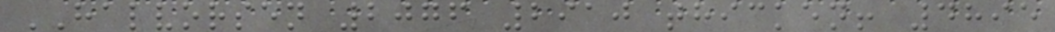HALVORSEN 2076 2910 thicken! 4895
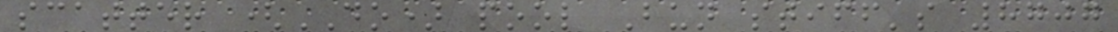scatter (DO) pool Bun stiff's 8707
